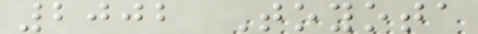2002 Toyota
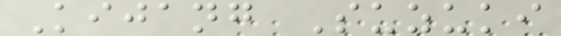Kijang Suzuki
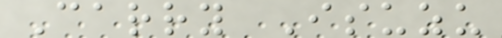Carry Isuzu
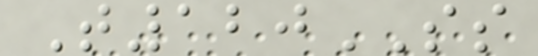T120SS
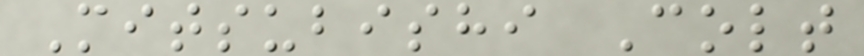Mitsubishi Colt
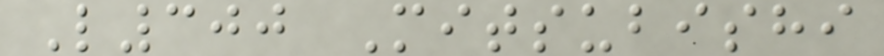L300 Mitsubishi
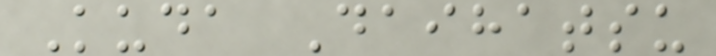Kuda Daihatsu
